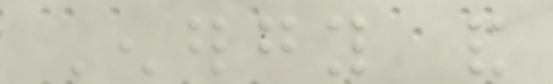Energy and
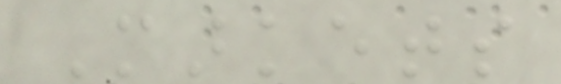Markets
